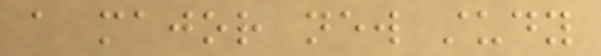a major new study
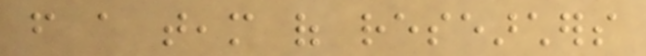from a team of researchers
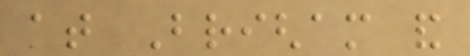at Brigham and
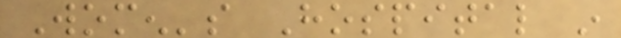Women's Hospital in
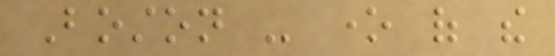Boston - one of the
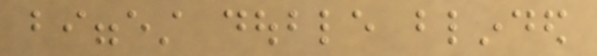biggest double blinded
